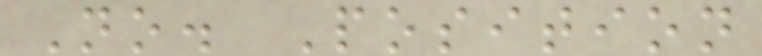No. Position
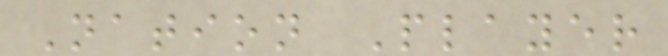Nation Player
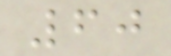60
